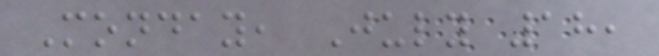Monday, July 18,
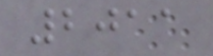2011
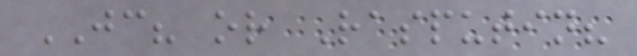JC? or Rasputin?
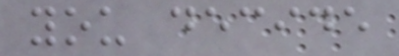you decide
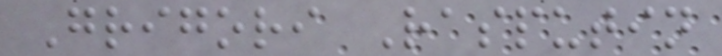Grigori Rasputin
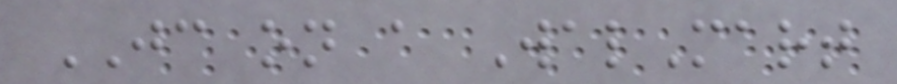JC on a WalMart
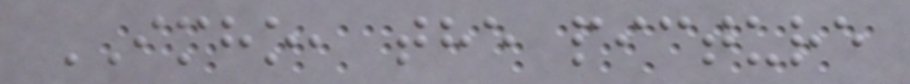IMHO, the picture
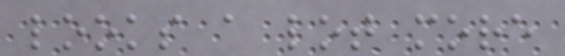looks a lot more
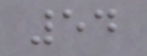54
